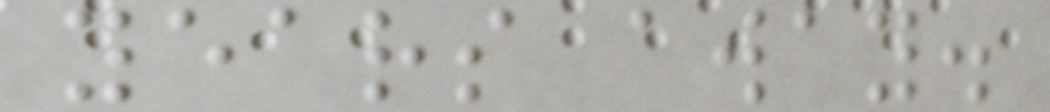years away.
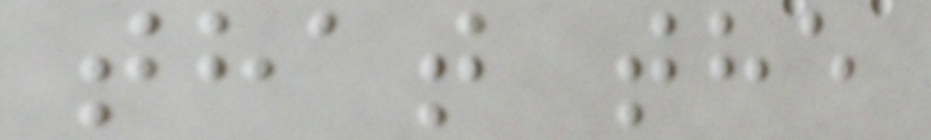that the
